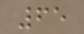65
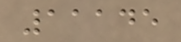11145
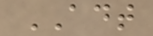ADT
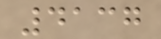4137
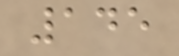145
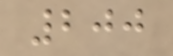200
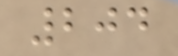204
